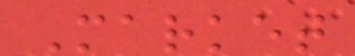Market
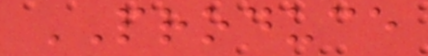PRODUCE
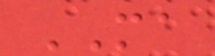MA
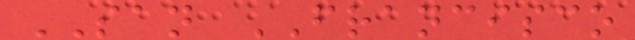SAN FRANCISCO
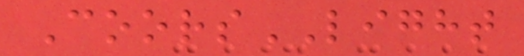CoorsLIGHT
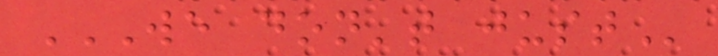WE DON'T JUST
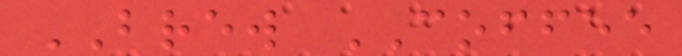BREW COFFEE
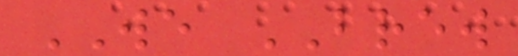WE BREW
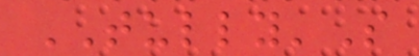TULLY'S
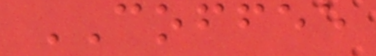COFFEE
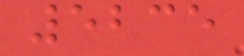5235
